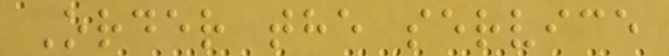Order the service
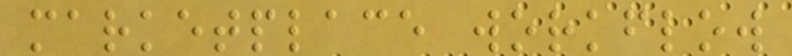marketplace workflow
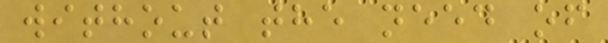without the need of
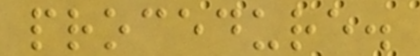procedure.
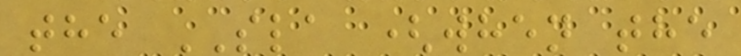the SLA (when the
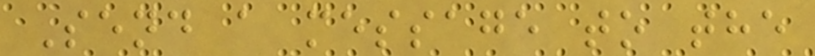Send a message to the
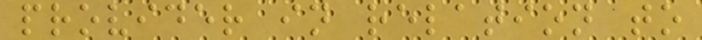provider in relation to
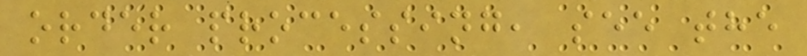order processing, see the
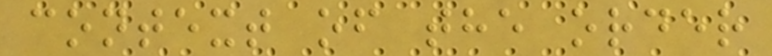context of the order
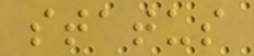status
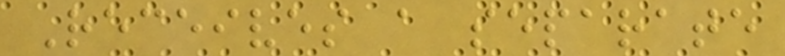Receives a separate
